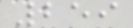259
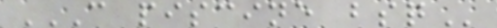C PISCINE BSQ
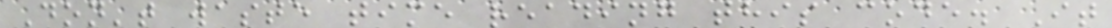Don't waste time reading this code. It
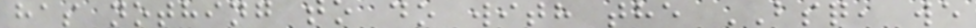has nothing to do with the BSQ, we
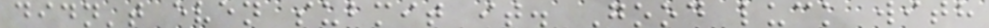didn't even submit it. Good luck with
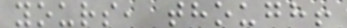yours, though!
